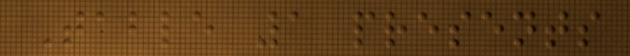Table 1 presents
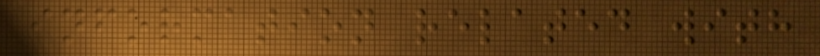information related with
